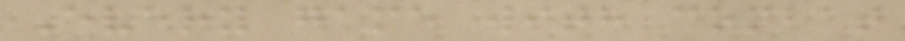Every game with combat
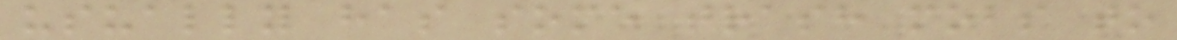usually has some trash mobs to
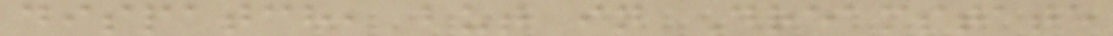dispatch, but in Dreamstate
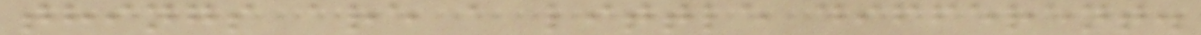things are a little different.
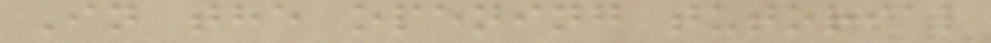In the opening tutorial
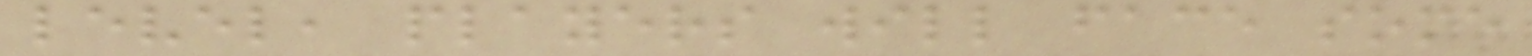level, players will face some
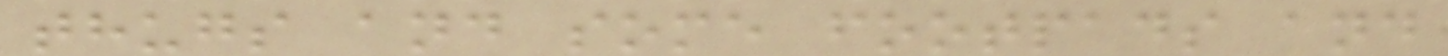thugs and some footpads and
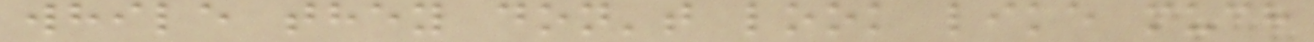while they don't look like much
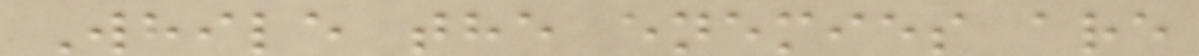While the enemies are
